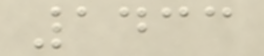1433
